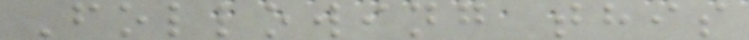Following this
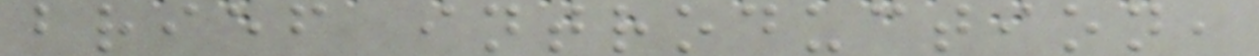brief introduction,
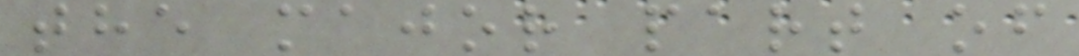the major part of
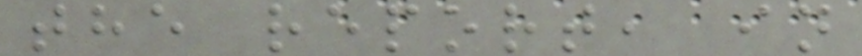the report, in
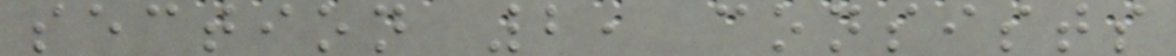section 2, consists
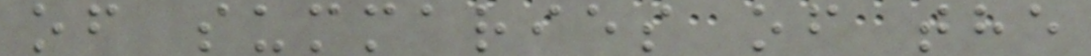of summaries of the
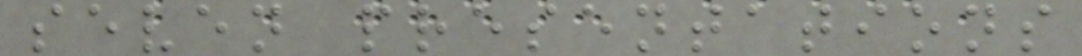seven presentations
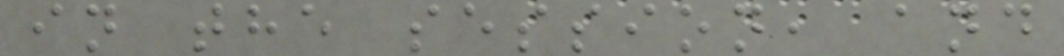in the session, and
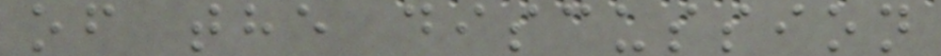of the discussion
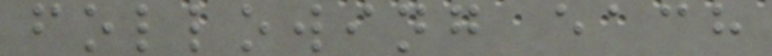following each
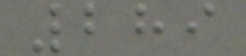289
